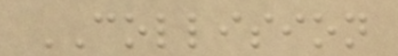COLLISION
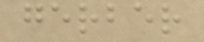gerber
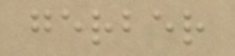gerber
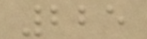225
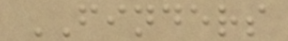FINDERS
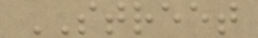STREET
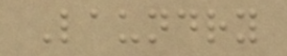Laundry
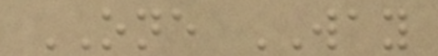ONE WAY
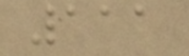111
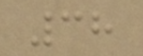38
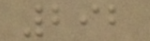292
